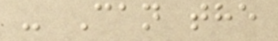- Can the
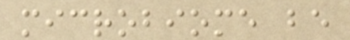microbiome be
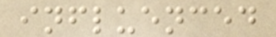influenced
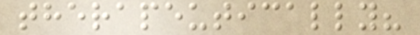therapeutically?
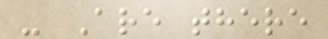- Are there
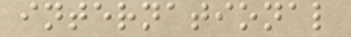international
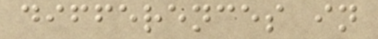differences in
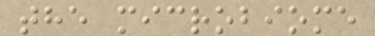the microbiome
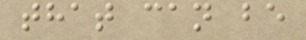that can be
